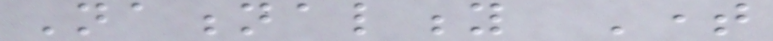Nationality Time
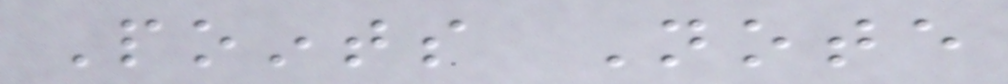Points Note
